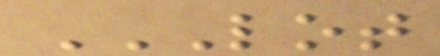LOT
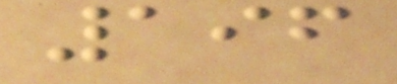196
